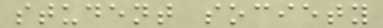student society
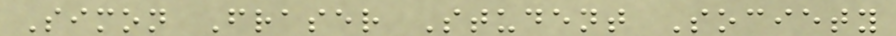Simon Fraser Student Society
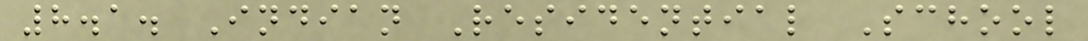8.1. Indian Residential School
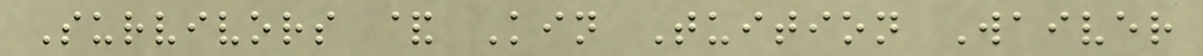Survivors & Kin Tuition Waiver
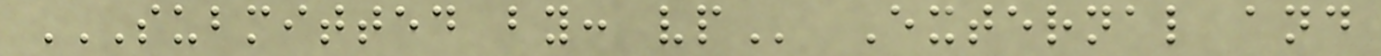SUBMITTED BY: VP External and
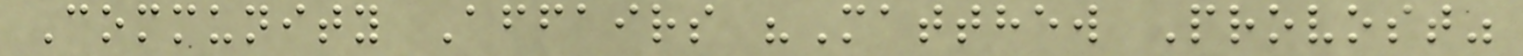Community Affairs "Matthew Provost"
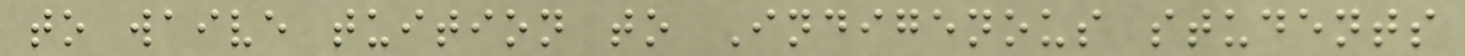to waive tuition to Indigenous students
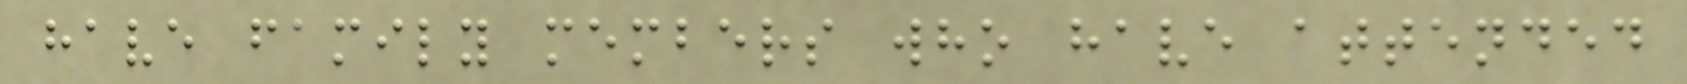have family members who have attended
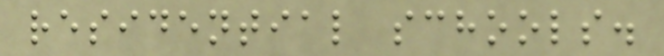residential schools.
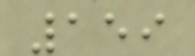159
